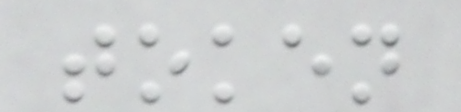token
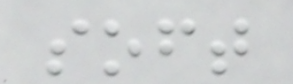soft
